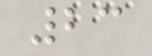23
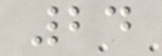24
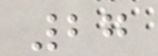27
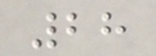28
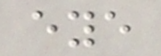eye
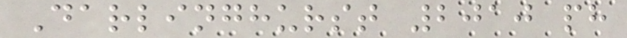Darlinghurst 2010 ph
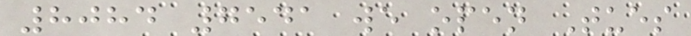8084 7541 we open Tues
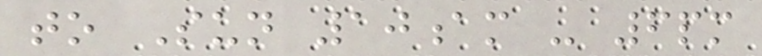to Sun 10am - 6pm
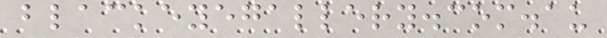blackeyegallery.com.au
